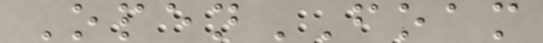OpenFOAM
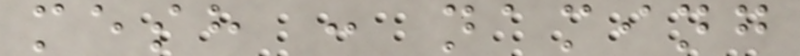mesh : naming
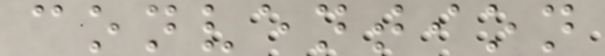convention
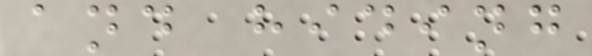and hiding
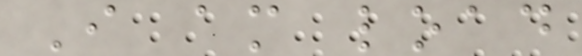I am load
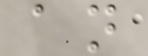an
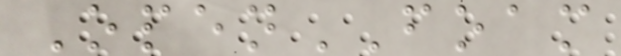OpenFOAM
